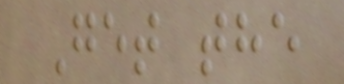Get the
